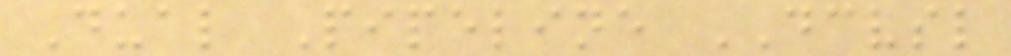Dual Pipeline DCVSL
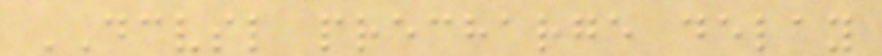DCVSL precharge delay
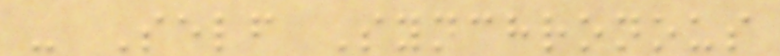- Self Synchronous
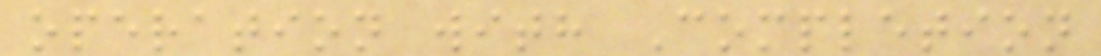operation with Completion
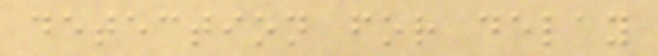detection for delay
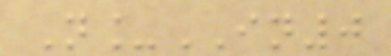N_IN0
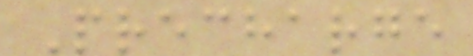Precharge
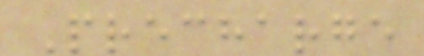Precharge
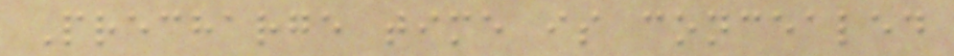Precharge time is concealed
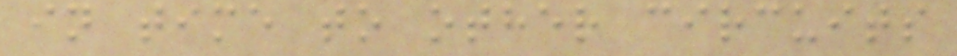in time to other circuits
